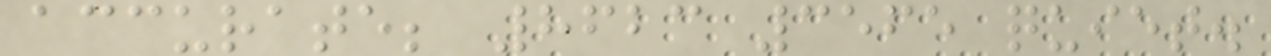accurate; 8623 3565 quiet.
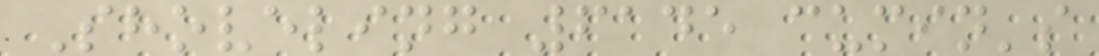Shoveling 6145 cumin's
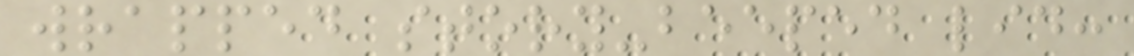wrapped story-beeped lid:
